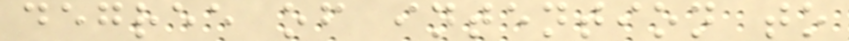degree of intention to
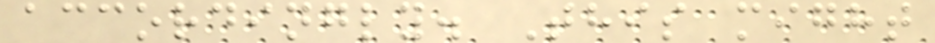accordingly. This might
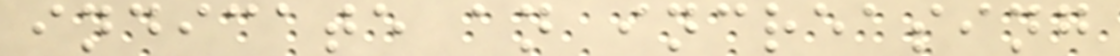indicate an increasing
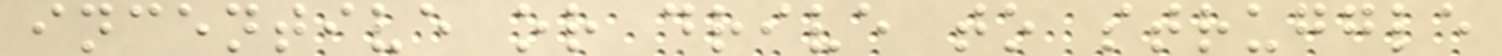incentive or drive to struggle
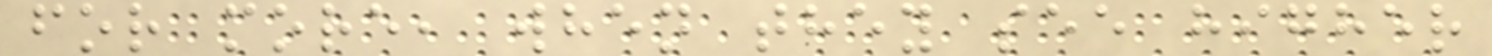for more, when they see higher
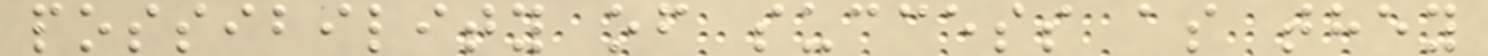possibility of success as they
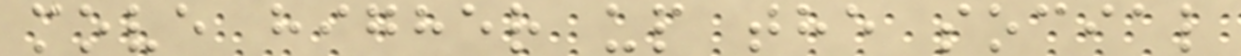move higher up the social
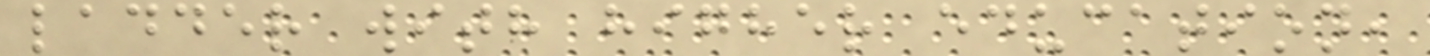ladder with higher education,
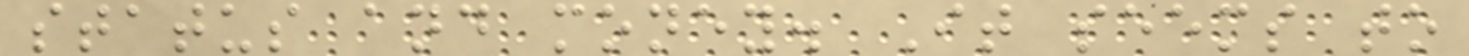status and money. It seems to
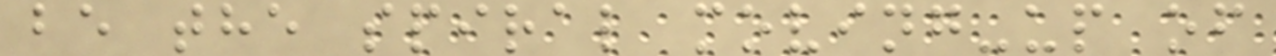be the spiral moving-up of
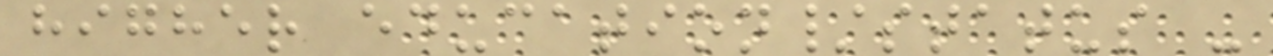higher education/status -
